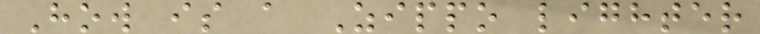How is a Zippo lighter
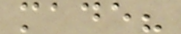made?
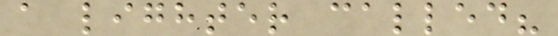a lighter called?
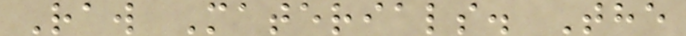Raw Materials. The
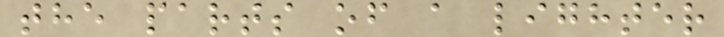the parts of a lighter
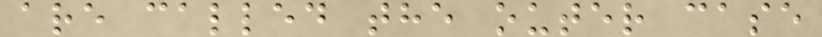are called the outer case
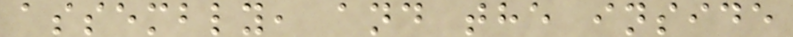assembly, and the inside
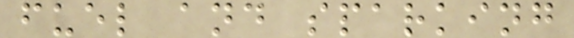fuel and sparking
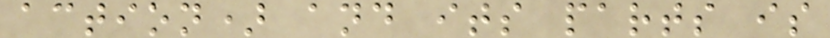action) and its parts is
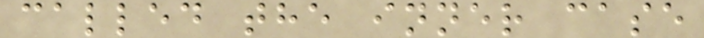called the inner case
